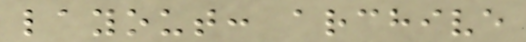layout: archive
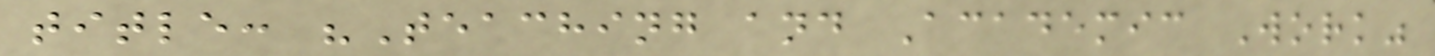title: "Teaching and Academic Work"
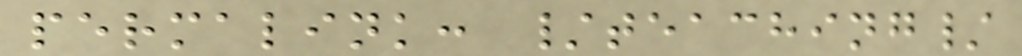permalink: /teaching/
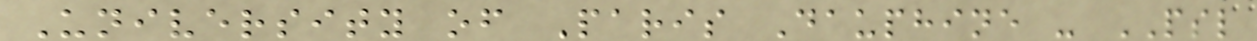University of Paris Dauphine - PSL
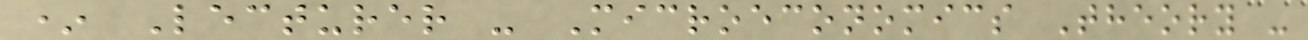* Lecturer - Microeconomics Theory -
